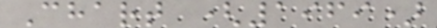Chart (1969)
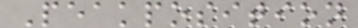Peakposition
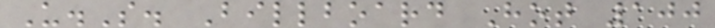U.S. Billboard Hot 100
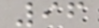96
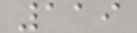119
